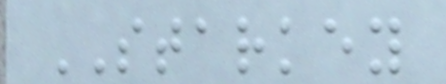STARKEY
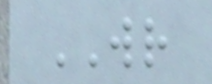WR
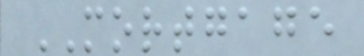MORTGAGE
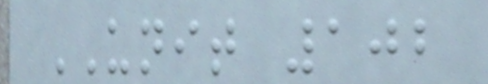UNIT 102
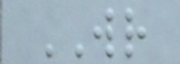WR
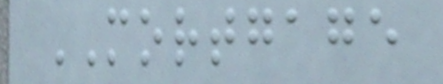MORTGAGE
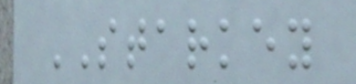STARKEY
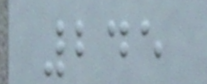245
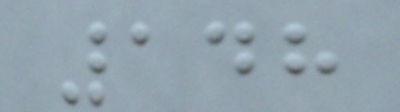148
